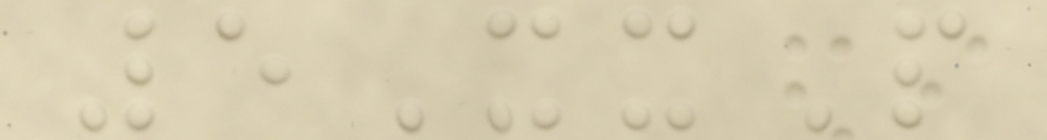5XxP
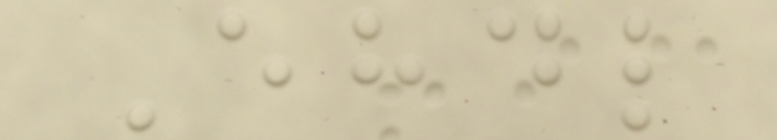Ehdl
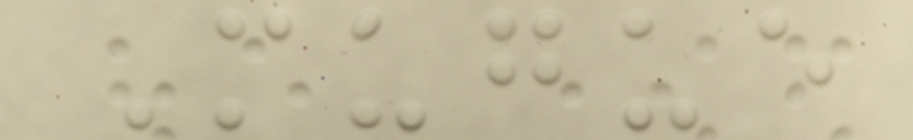Mugue
